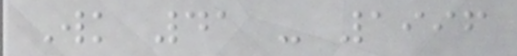Wk 41 - 1996
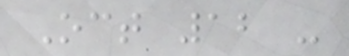Oct 12 -
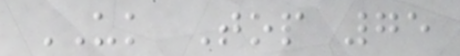UK Top 75
